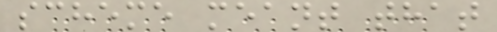scheme meant that
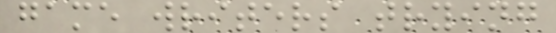game writers trying
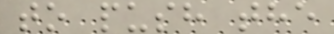to push the
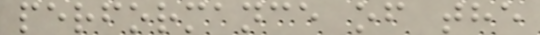performance of the
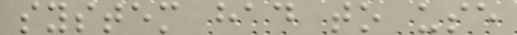system had to use
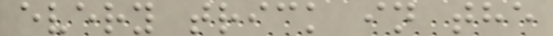every trick in the
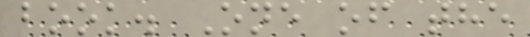book. One of the
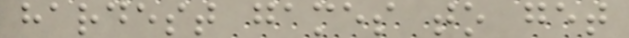hardest games to get
